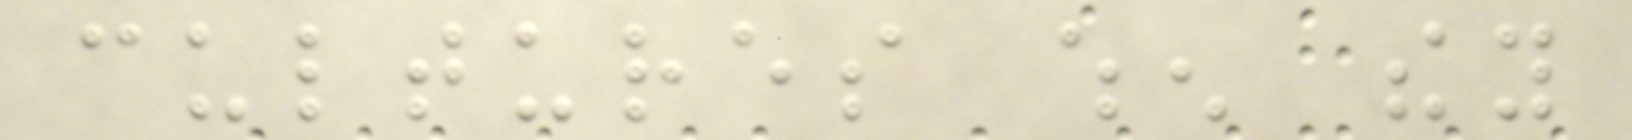cultures when they
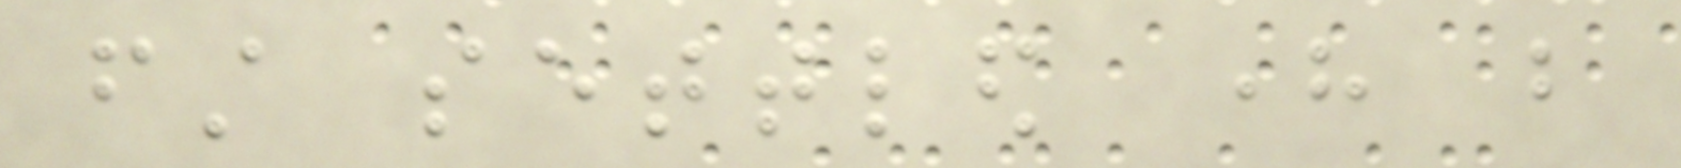first settled here but
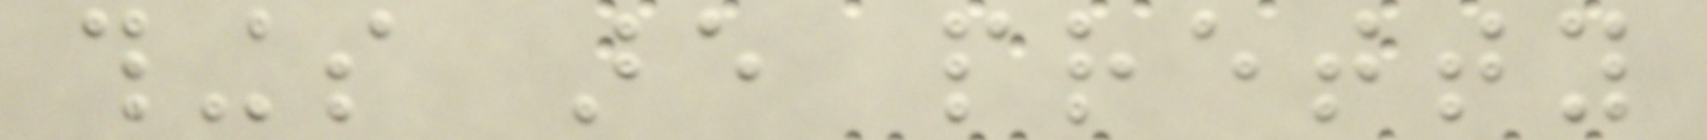things are pretty
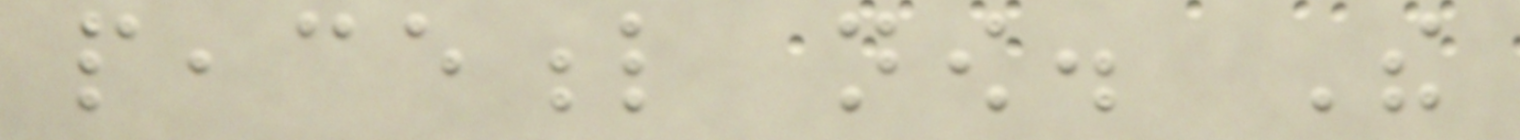peaceful now. The
